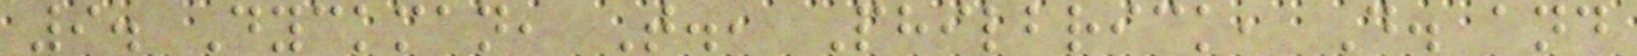9. Dyckman, T., Philbrick, D. and
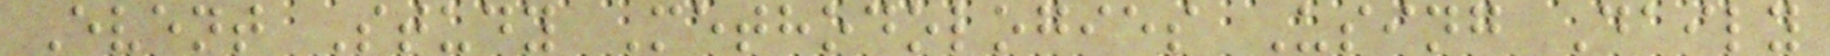Event Study Methodologies Using Daily
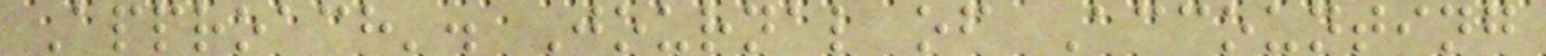Approach'. Journal of Accounting
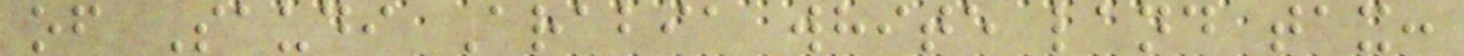of Saudi Arabia white land tax:
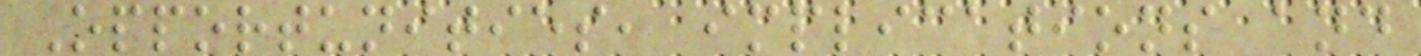Opportunities, implications and
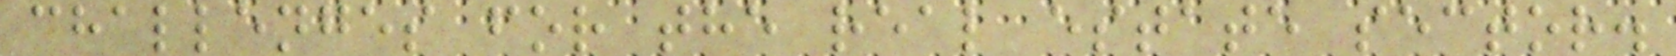challenges for the real estate sector.
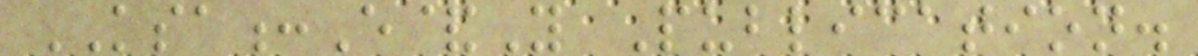KSA:E&Y Publication.
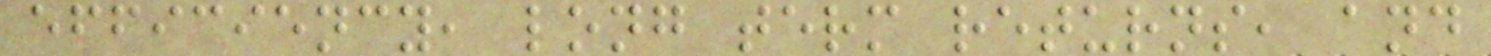efficiency, long term returns, and
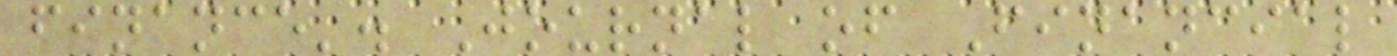finance'. Journal of Financial
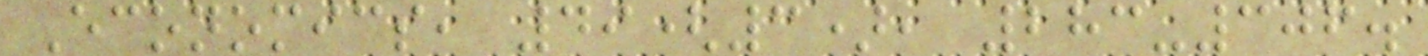Economics, 49(3), 283-306.
